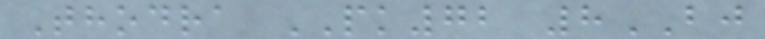Thodra PK72 8BJ
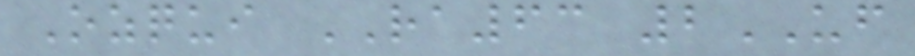Ozqui RA63 2UF
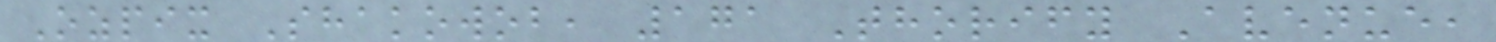Ozpix Shakowob, 171 Thorify Avenue,
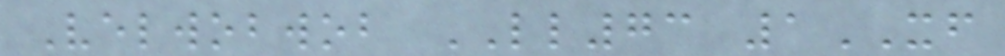Velwobwob LL73 1XF
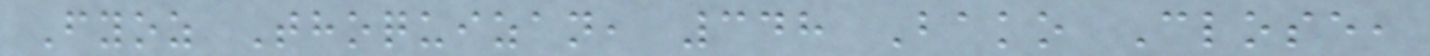Fyoz Thoquizan, 348 Bako Close,
